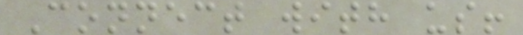Connect with us!
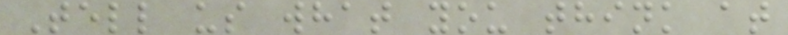Tell us what you think at
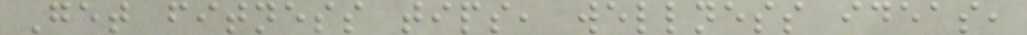Get fitness tips, wellness ideas,
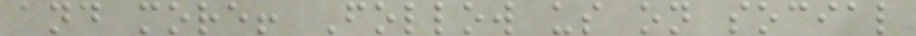and more! Follow us on social
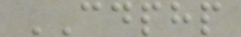CDPHP
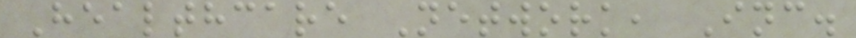Healthcare Network, Inc.
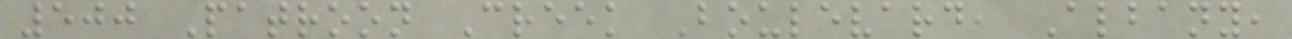500 Patroon Creek Boulevard, Albany,
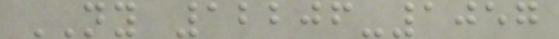NY 12206-1057
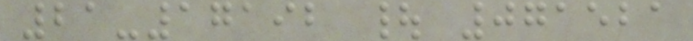21-17192 | 071521
